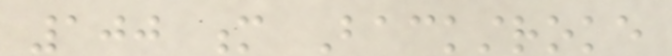100 m Backstroke
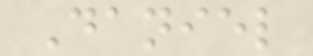Daniel
